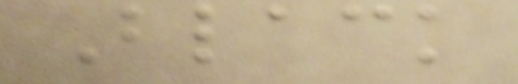Black
